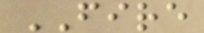FIRE
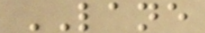LANE
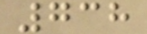738
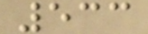533
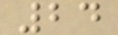24
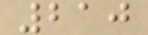210
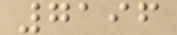7196
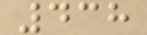438
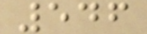546
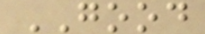GOOD
